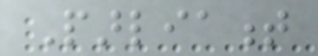Parliament
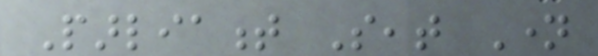Parliament Seat Name
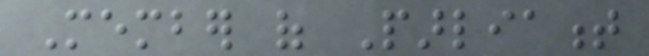Member of Parliament
